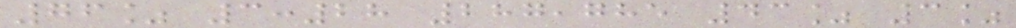76% 3:28 287,785 43% 3%
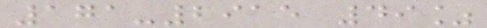171-2915 49%
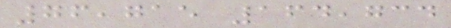76,715 164,734
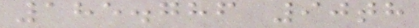185.786 90th
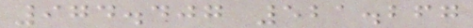974.407 521.267
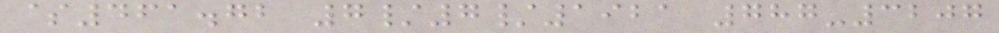$461.72 7/7/1921 787-3207
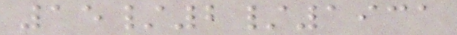15/2/1931
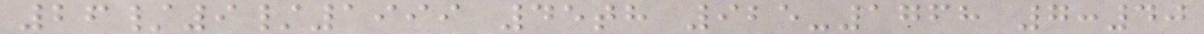26/9/1999 45th 925-1768 7:40
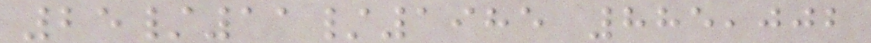25/11/1985 885,002
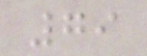79
